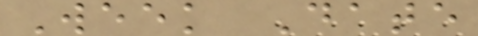Week Date
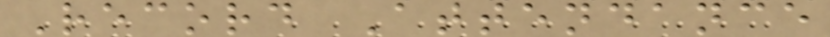Record Attendance
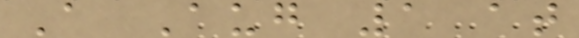A Aug 1 at
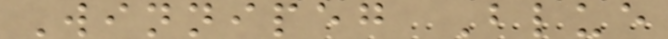Winnipeg Blue
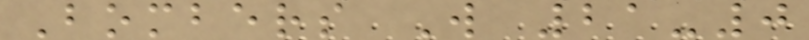Bombers W 21-0
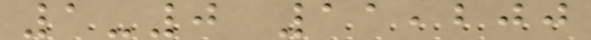1-0 11,200
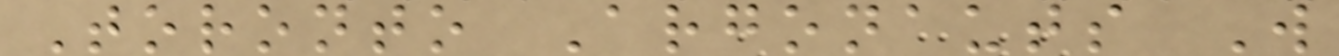Toronto Argonauts W
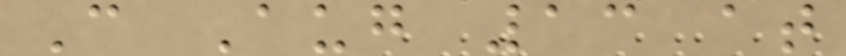C Aug 13 at
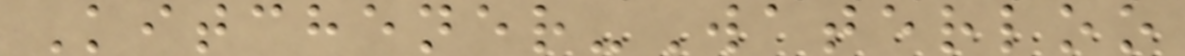Kitchener-Waterloo
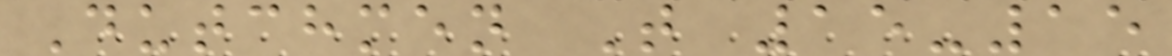Dutchmen T 15-15
